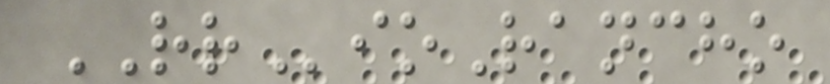RRioRancho
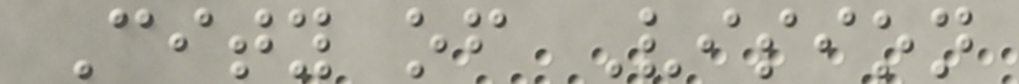City of Vision
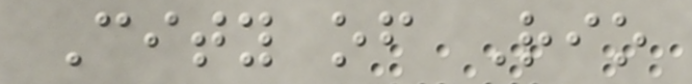City of Rio
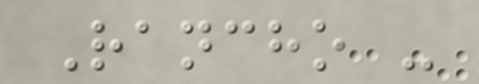Rancho -
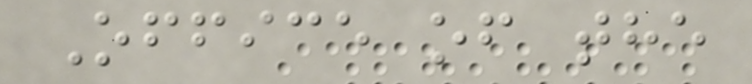Office of the
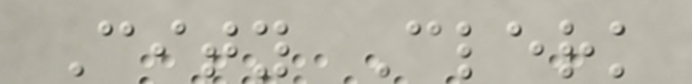City Clerk
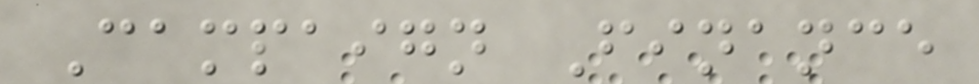Campaign Finance
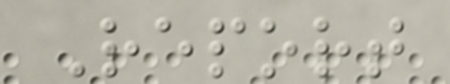Report
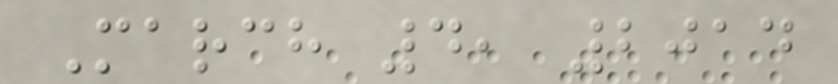March 4, 2014
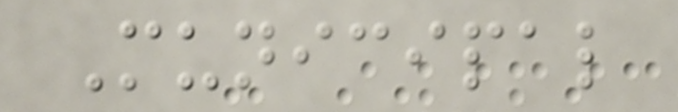Municipal
